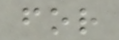for
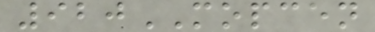920MOPCEN
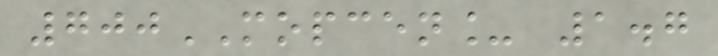700MOPCEN_ 1.7
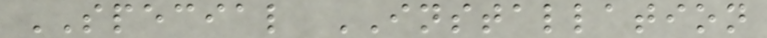SPECIAL INSTALLATION
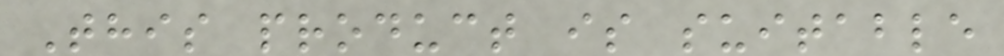This product is suitable
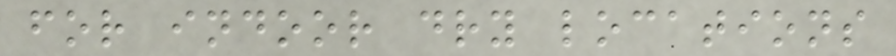for indoor dry locations
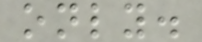only.
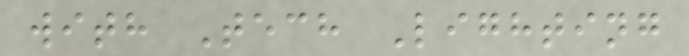with Tech Lighting
